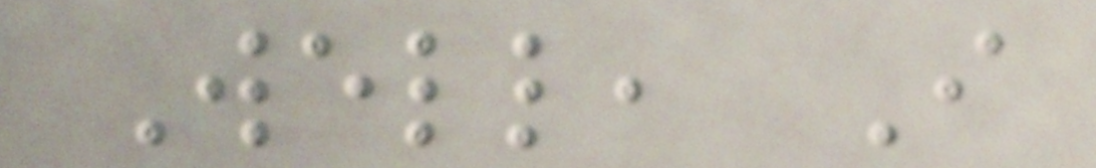Well, I
